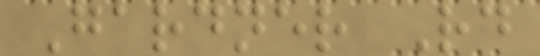Gardner Rd
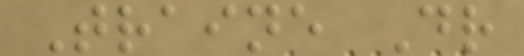Traine Dr
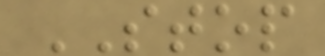STOP
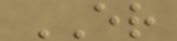ER
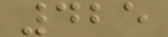425
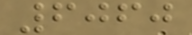6060
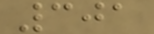301
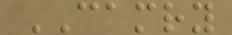CAMRY
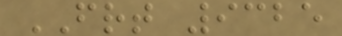FRT 9325
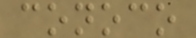conoco
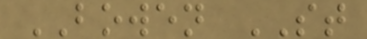BOWEN ST
